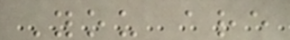You are
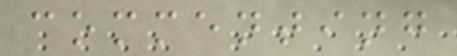commenting
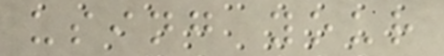using your
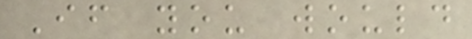If you would
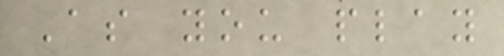As you play
